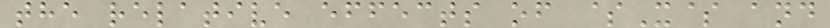the relative effects of $X$ and
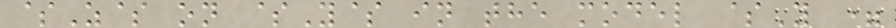$Z$ on $Y$ in the model $Y =
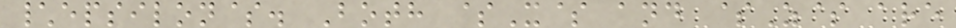\epsilon$. Both $X$ and $Z$ are
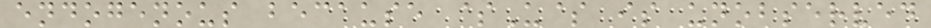endogenous because $U$ is unobserved
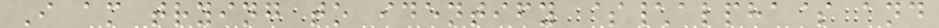I am trying to identify $\alpha$ and
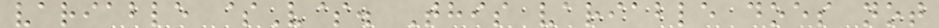variable $V$. This variable does not
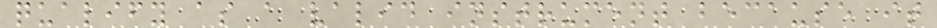qualify as a valid instrument because it
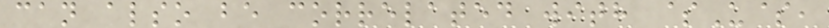can also be correlated with $U$,
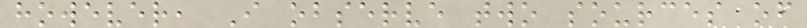however, I observe two sources of
